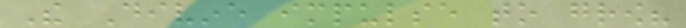The Divine impulse to grow?
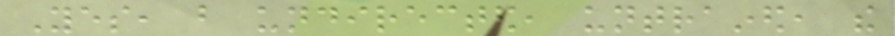Yes, but undirected, untrained, the
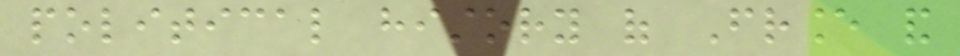political history of France and
